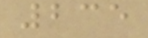235
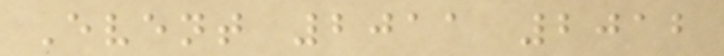Event 2011 2012
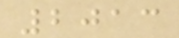2013
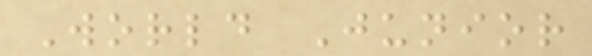World Junior
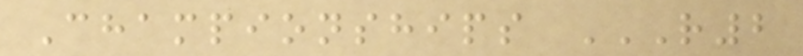Championships R2
